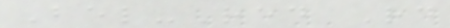Bel-Red Rd
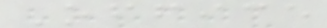Office
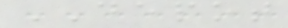DEPOT
